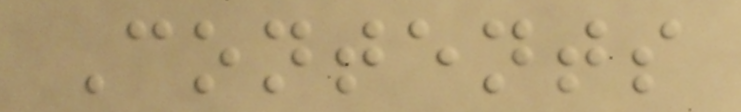Contents
